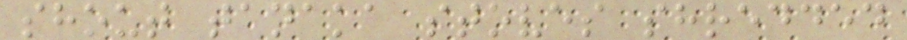shout tanaka stoves shredded
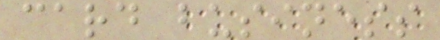card business
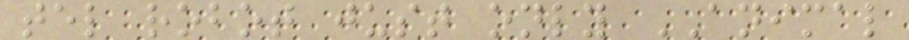tel robot just only ANIMAL
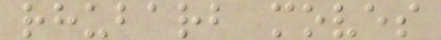rhubarb moves
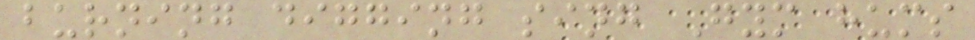burning digging sing Gym hums
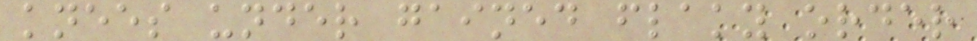knees under gained flaky order
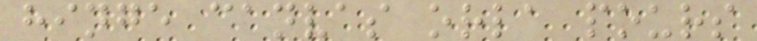hinge canvas orla pours
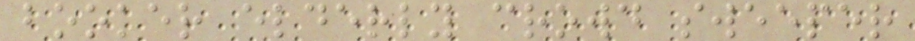booker elderly crowd sweeper
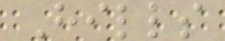Hills
